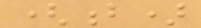(b)
